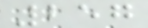257
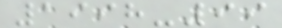1998-99
